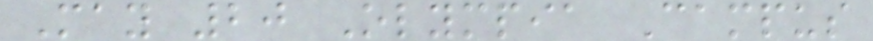May 20 Olympia Campus
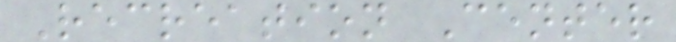Recreation Center
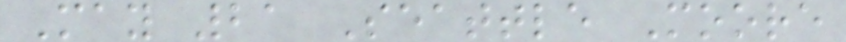May 21 Seattle Moore
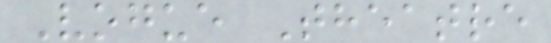Vogue Theatre
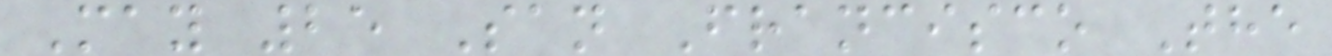May 25 San Francisco The
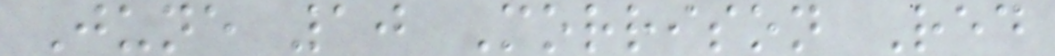June 10 Morrison Red
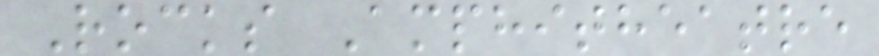Rocks Amphitheatre
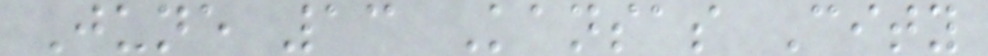June 13 Kansas City
